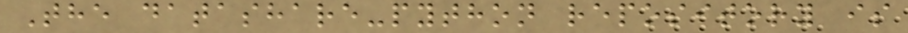The datashare-python repository is
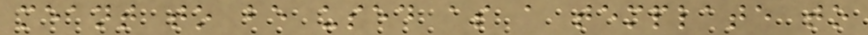meant to be used as a template to
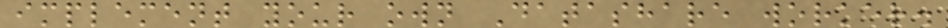implement your own Datashare worker.
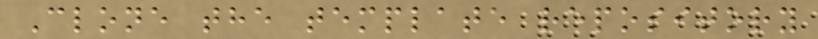Clone the template repository
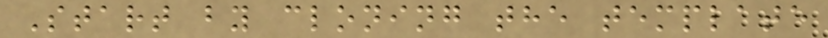Start by cloning the template
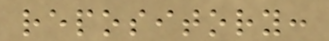repository:
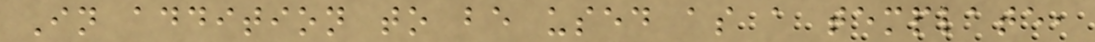In addition to be used as a template,
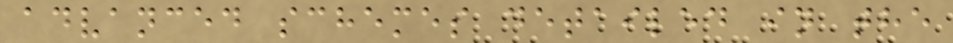advanced schemes detailed in the
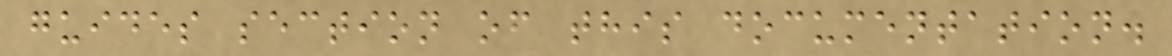guides section of this documentation.
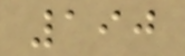190
